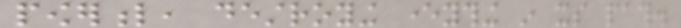powerful, destroying everything in its path.
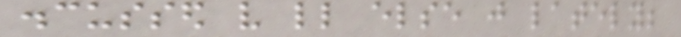discussed very little else just lately;
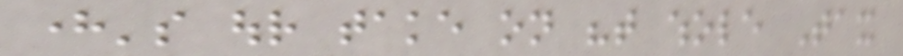here's our take on "that whole Tax
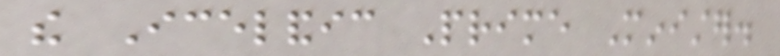the Icelandic Prime Minister.
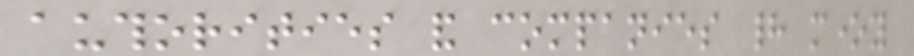authorities and companies had money
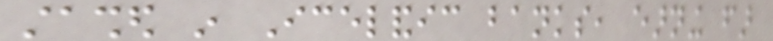stashed in Icelandic banks, earning far
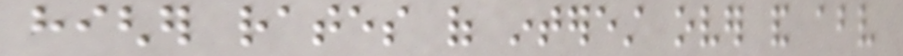higher rates of interest over and above
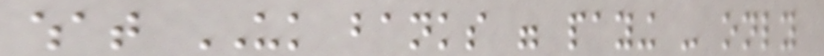what UK banks were paying - only
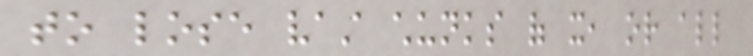to lose vast chunks of it, or all
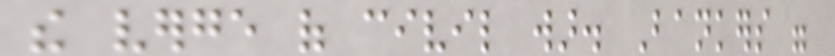the verge of civil war. Bankers were
